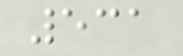531
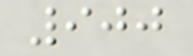900
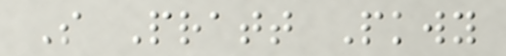S Pratt Pkwy
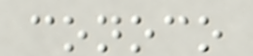conoco
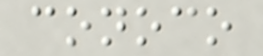conoco
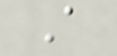A
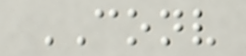CONV
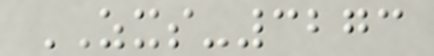ZXS-3273
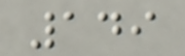149
